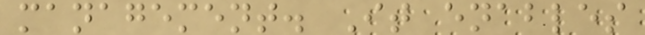management. It enables
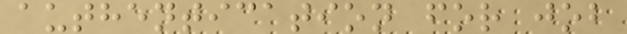authentication for job
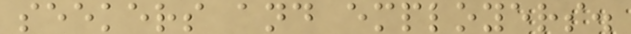seekers and employers.
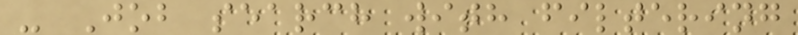- Job search with filtering
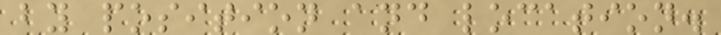by position and location.
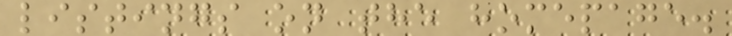listings on the homepage.
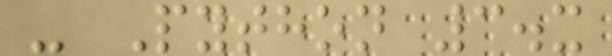- Python 3.x
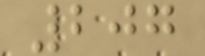207
